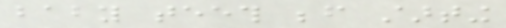baby teeth before starting
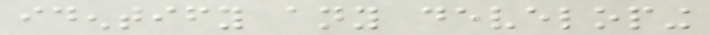identify any developing
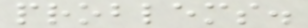problems.
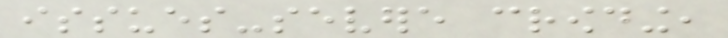issues-severe crowding,
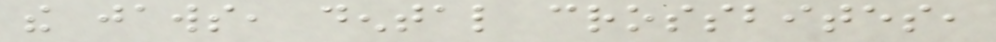the jaws, dental crossbites,
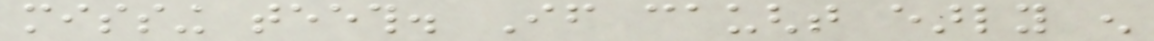missing teeth. If caught early enough
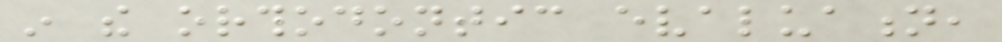in the orthodontic evaluation,
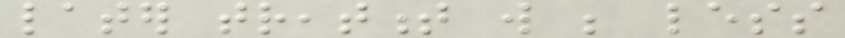later treatment will be less
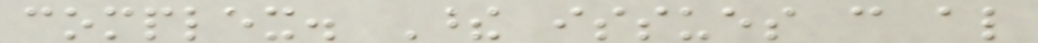complex. These issues can also
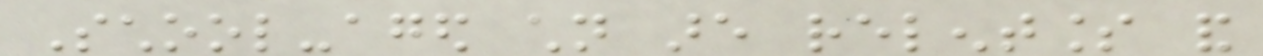School-aged children are relentless and
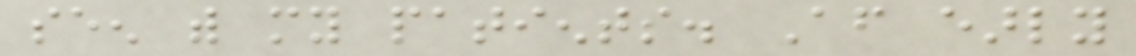seen with my patients. After early
